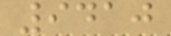9410
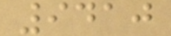9410
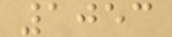1053
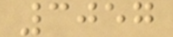3057
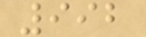992
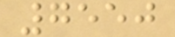7550
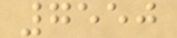7550
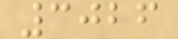3026
